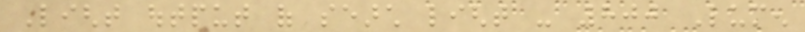Light output of search light - 800 Lumen
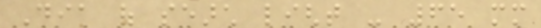Dia of search light - 65 mm
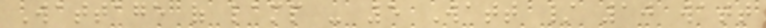Wattage of lamp - 5 Watt / 10 watt
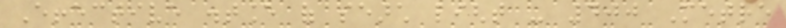Effective distance of search light - 400 Metre
